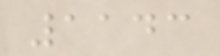1143
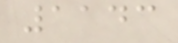1143
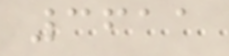3611
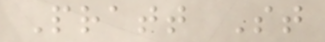Pratt St
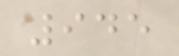945
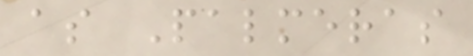as Palmeras
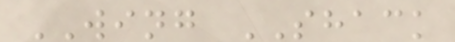WING SHACK
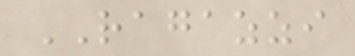RAGAZZI
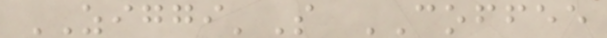ZIGGI'S COFFEE
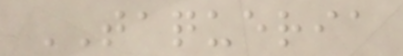TAQUERIA
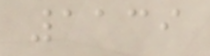1139
